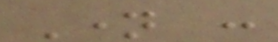Name :
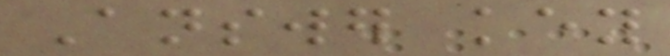Answer key
